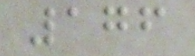176
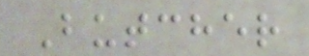Butcher
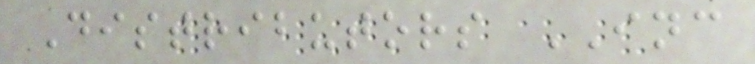Distributors INC
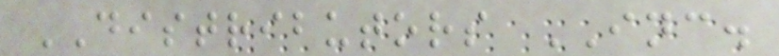DISTRIBUTORS INC.
